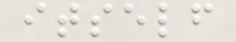itself
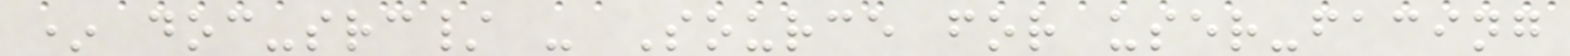* doc-src/ - Source for user-facing
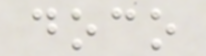doco
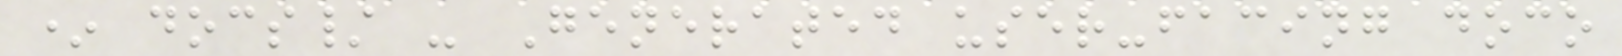* docs/ - Generated user-facing doco
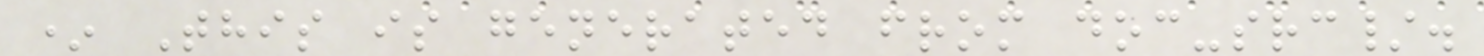* This is generated from doc-src/.
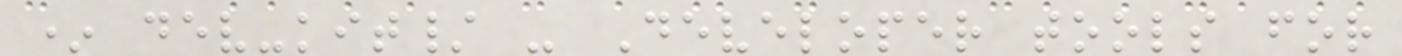* dev-kit/ - Developer tools for
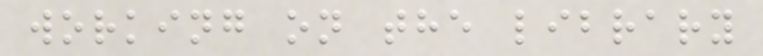working on the library
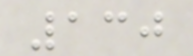130
